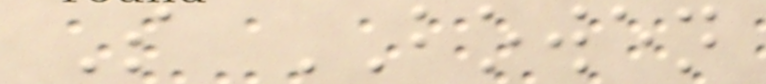S BOWEN
